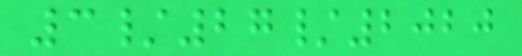3/27/2020
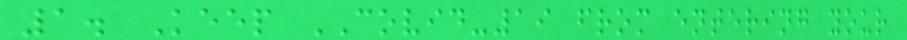1. Keep COVID-19 from entering your
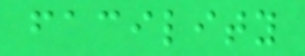facility
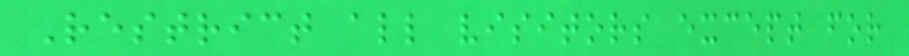Restrict all visitors except for
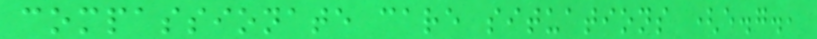compassionate care situations (e.g.,
